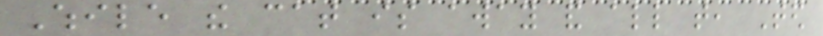While the cat is away and all that, Ted
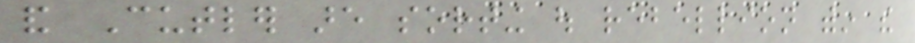and Cutler are sorting out rebellion within the
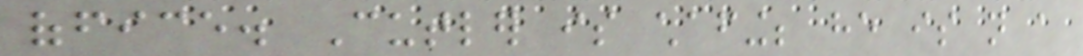office. Cutler is chafing; he is not a
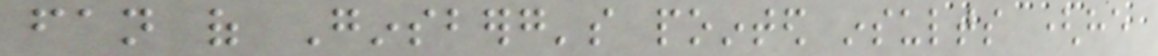fan of Ginsberg's pointed insults (he
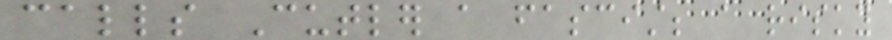calls Cutler a fascist; a risky
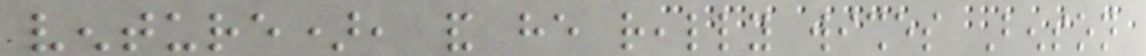venture), and he really wishes Benson
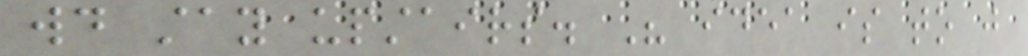would stay upstairs. His idea is to just
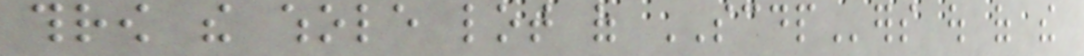throw the whole lot of SCDPers out of the
